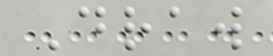Draw
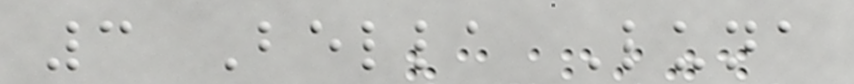3 Bella Luna
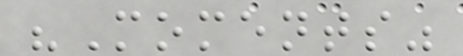"Moments"
